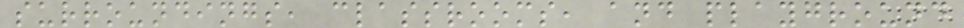surroundings, classrooms, and playground
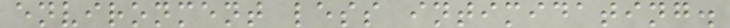environment less intimidating.
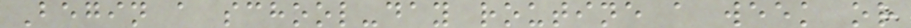Begin a school-day routine a week or
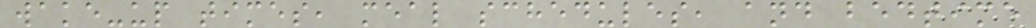wake-up times, meal schedules, and bedtime
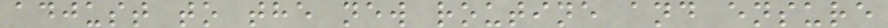adjust to the new routine and ensure
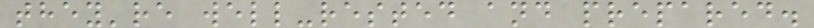they're well-rested and prepared.
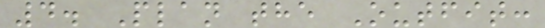4. Plan the Outfit:
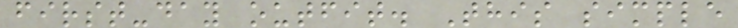first-day outfit. This simple
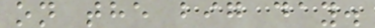on the big day.
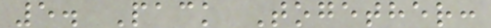5. Pack Together:
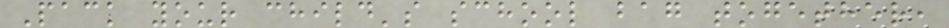Pack your child's school bag together,
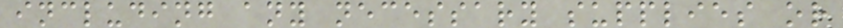including any necessary supplies or
